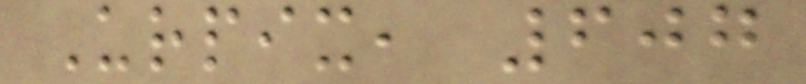Urpix, 607
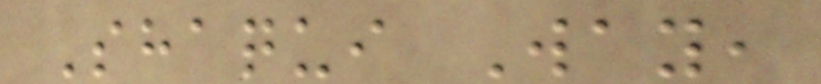Shaqui Way,
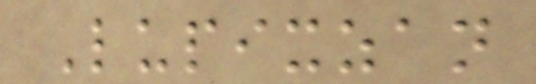Lupixzan
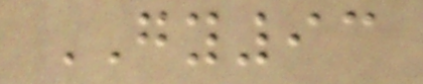GY93
